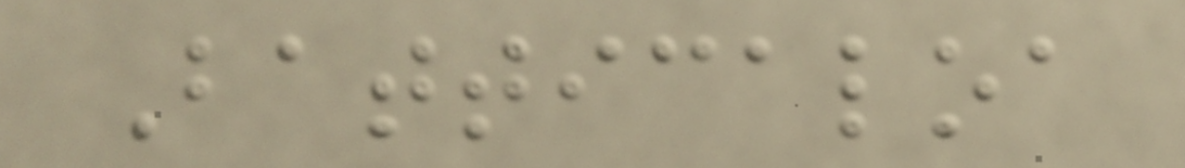Batticaloa
